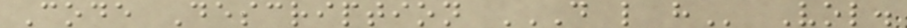Code Description D L H Vol.
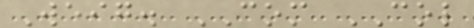Weig. COM COL
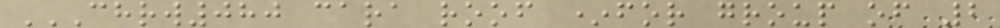CHRW080 CARA ROOF *FOR GROUP OF 2
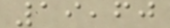19,60
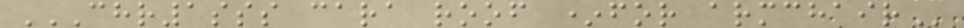CHR1SSS CARA ROOF *FOR ARMCHAIR
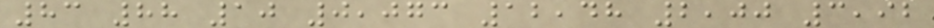83 88 10 0,073 12,48 2,00 3,92
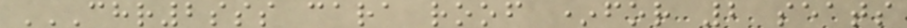CHR2SSS CARA ROOF *FOR 2 SEATS
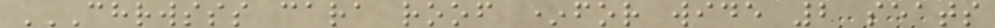CHRWSSS CARA ROOF *FOR WIDE 2 SEATS
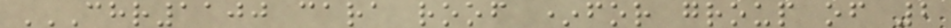CHR1100 CARA ROOF *FOR GROUP OF 2
